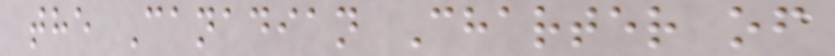the Canadian Charter of
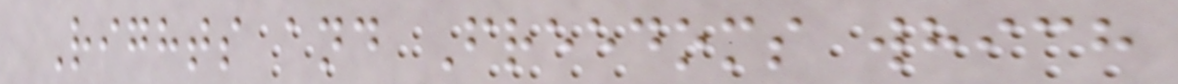Rights and Freedoms which
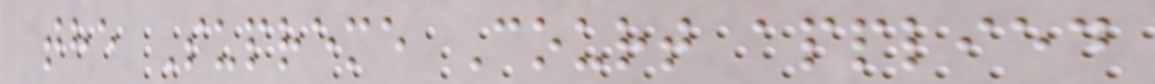the Supreme Court applied
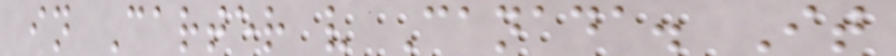in Carter v Canada. It
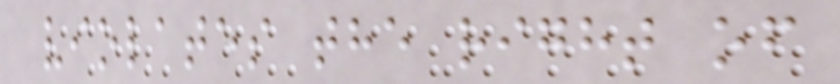violates the right of
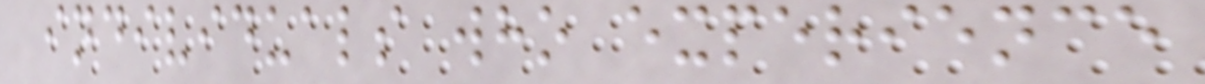individuals who experience
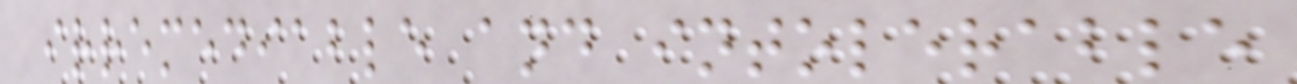irremediable and intolerable
